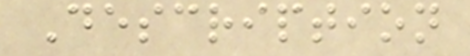Description
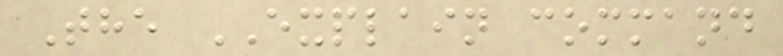The EXPLAIN command
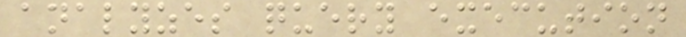analyzes query execution
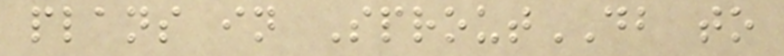plans in SproutDB to
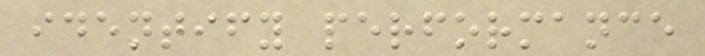identify performance
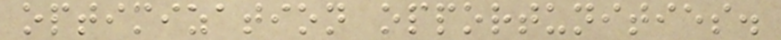optimization opportunities.
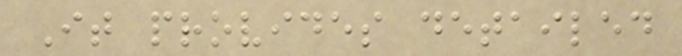It provides detailed
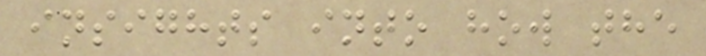insights into how the
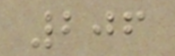206
